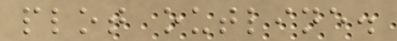plot outline.
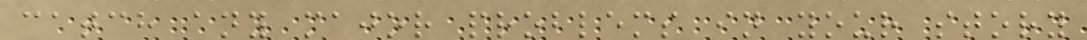catch any major problems in your story
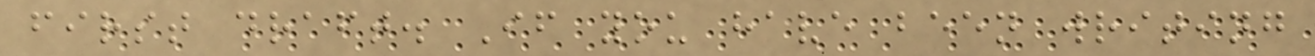first draft. If you have been writing
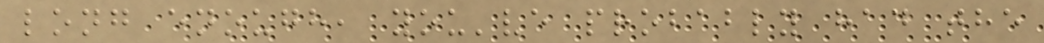long enough, you've probably had the
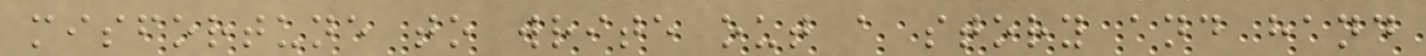misfortune to write out a story and hand
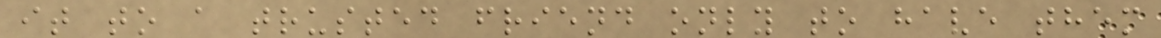it to a trusted friend only to have them
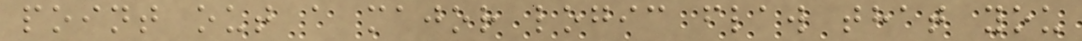point out a major logic flaw that you
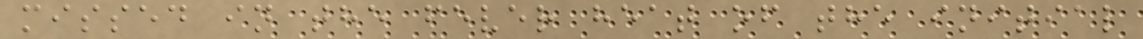missed in the fever heat of the initial
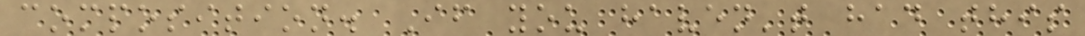composition. If you haven't had this
